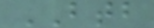BTB
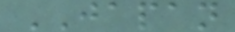JAPAN
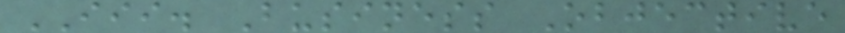III. Business Objective
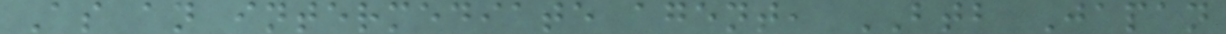As an intermediate agent, BTB Japan
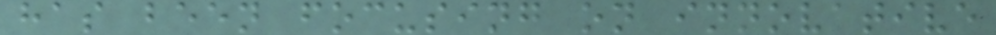has been focusing on innovative
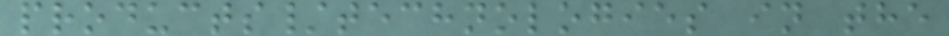products/technologies in the
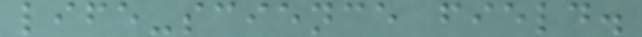life-science field.
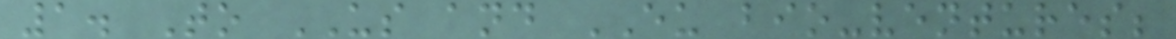1. To US and EU bio-ventures;
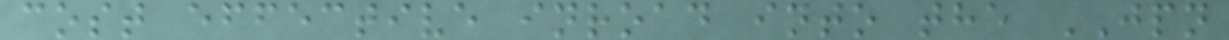cost effective inroad into the JPN
